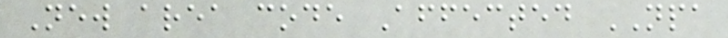New area code Affected NPA
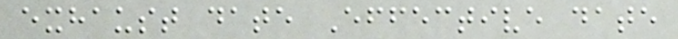exhaust date Effective date
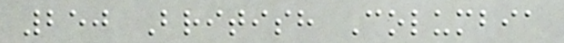250 British Columbia
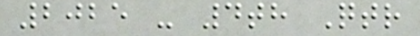2025 - 4th Qtr
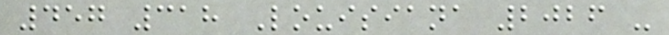457 318 Louisiana 2026 -
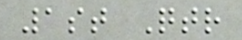1st Qtr
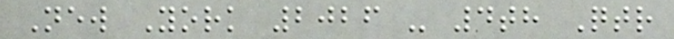New York 2026 - 4th Qtr
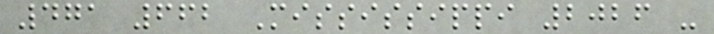471 662 Mississippi 2026 -
